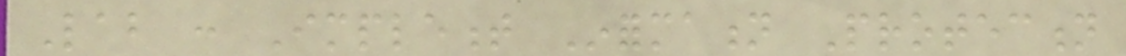Lab : Implement Information Protection
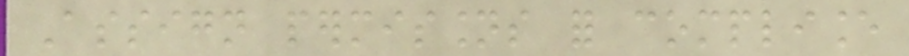Assign permissions for compliance
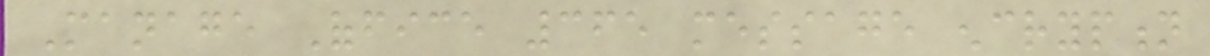Manage Office 365 message encryption
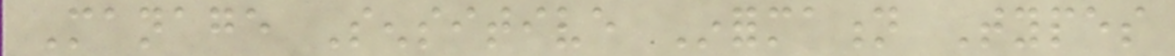Manage Sensitive Information Types
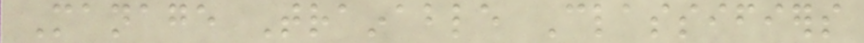Manage Trainable Classifiers
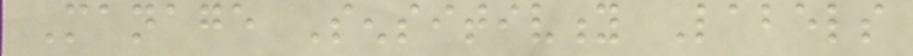Manage Sensitivity Labels
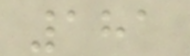181
